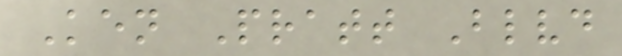Ken Pratt Blvd
